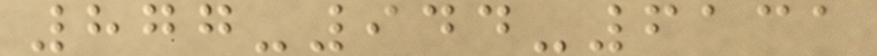877-944-6131
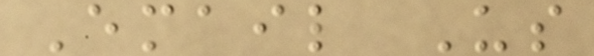Email Us
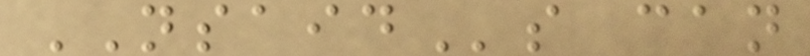NSAIDs can
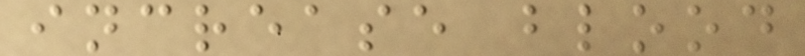increase blood
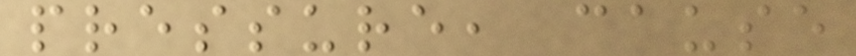pressure, cause
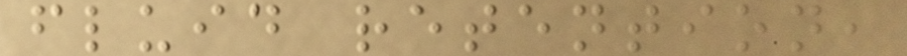fluid retention,
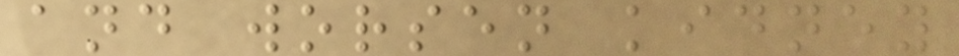and worsen kidney
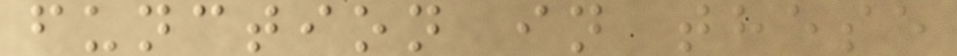function in these
